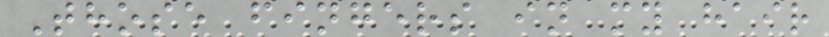Those fingers in my hair
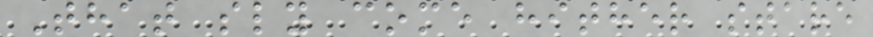That sly come hither stare
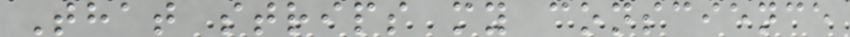That strips my conscience
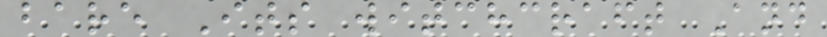bare Its witchcraft And
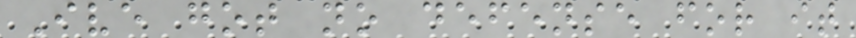Ive got no defense for it
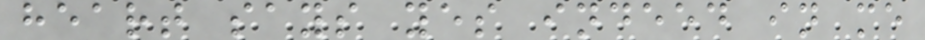heart says yes indeed in me
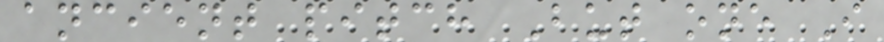ancient pitch But one I
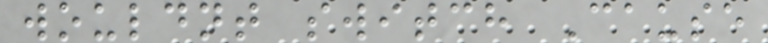wouldnt switch Cause
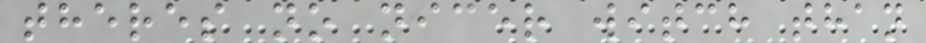theres no nicer witch than
